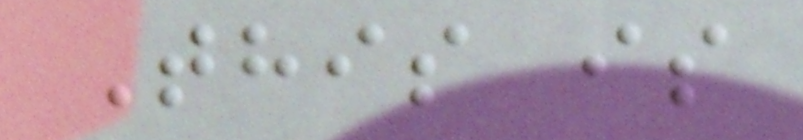This is
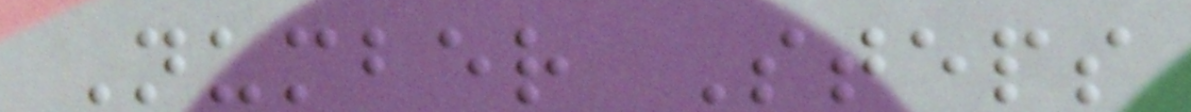Number Steps
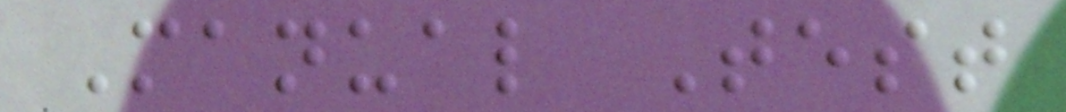Manual Test
